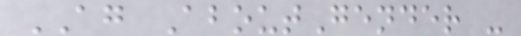AG AboutGender -
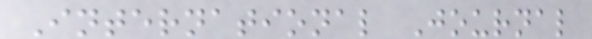International Journal
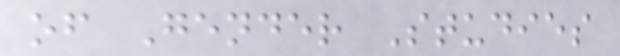of Gender Studies
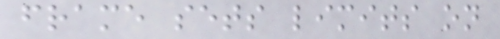frame sets limits on
